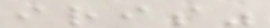iris"
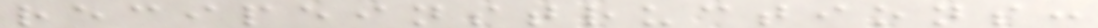recipeinstructions:
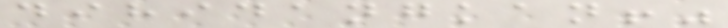dihidangkan!"
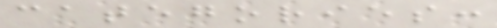categories:
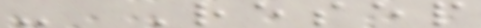- Resep
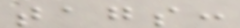tags:
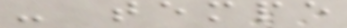- tempe
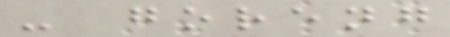- goreng
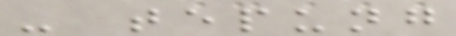- tepung
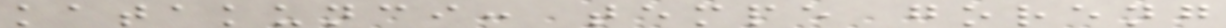katakunci: tempe goreng
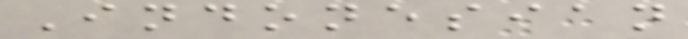Indonesian
